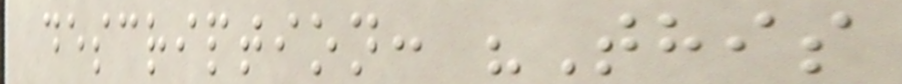description: "This
